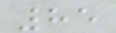85
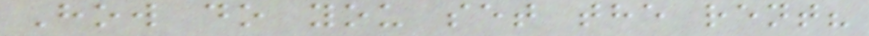How do you set the rent?
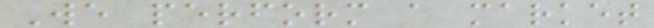We perform a market
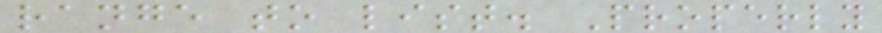range to list. Properly
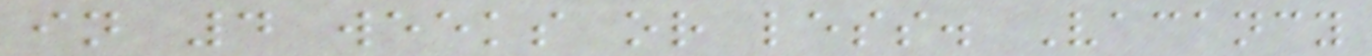in 4 weeks or less. Vacancy
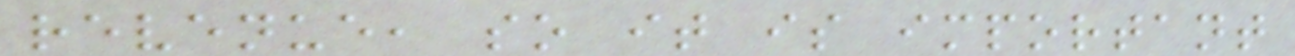revenue, so it is important
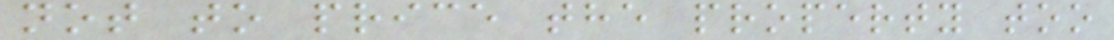not to price the property too
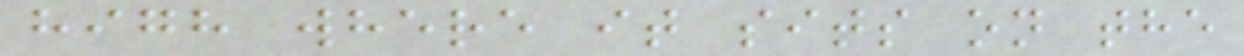high where it sits on the
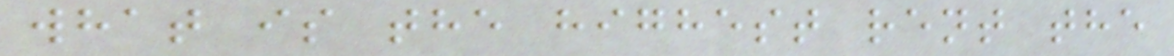what is the highest rent the
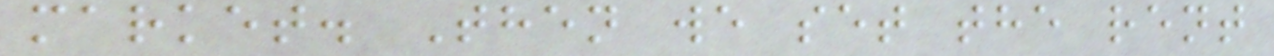market. Then we set the rent
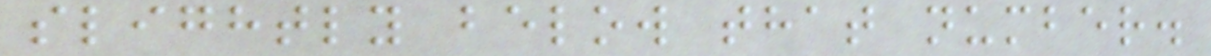slightly below that number.
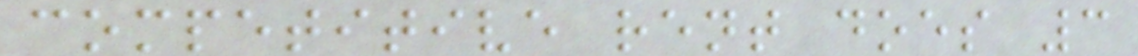competitive rent does 3
